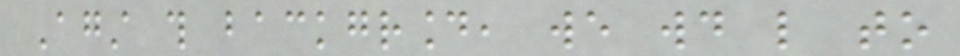Against this background, we would like to
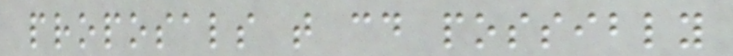proposals that could possibly
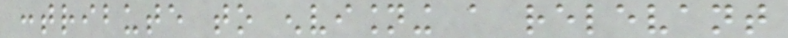contribute to envisioning a relevant
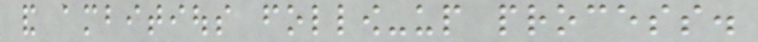and ambitious follow-up process.
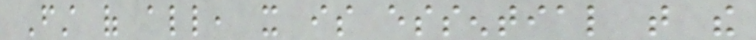First of all, it is essential that the
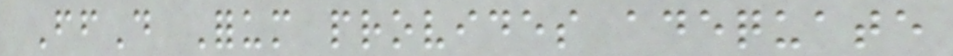FfD Forum provides adequate
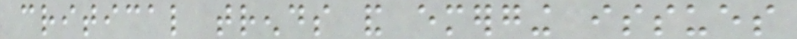critical trends and emerging issues
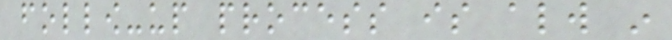follow-up process is always in
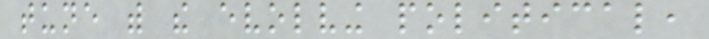tune with the evolving political,
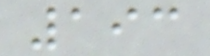193
